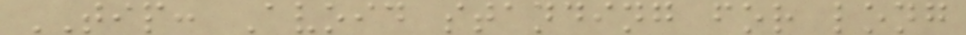TIP: Avoid standing for long
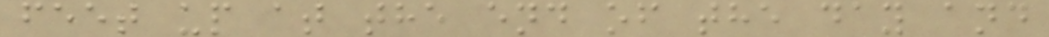feet up at the end of the day and
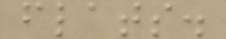flats.
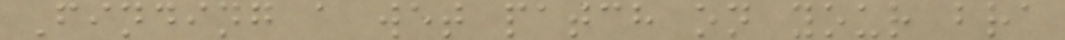Finding a wet patch on your bra
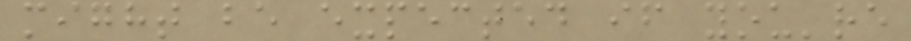might be expected if you're
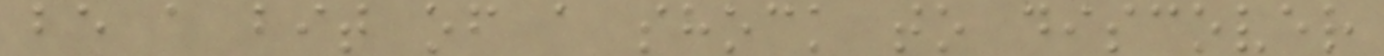be a bit of a shock to discover
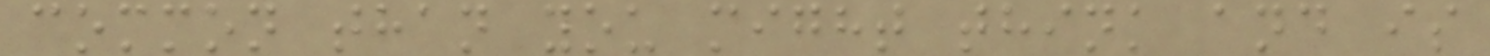common than you might think and is
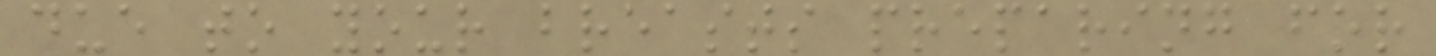due to your breasts preparing for
